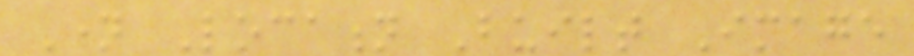Name Location Built Image
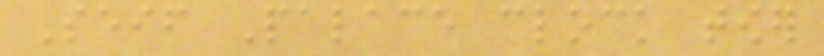Seif Palace clock tower
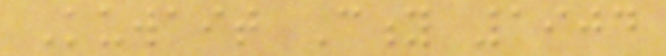Kuwait City 1904
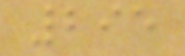295
